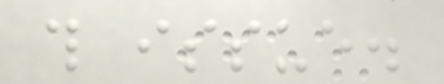this issue.
